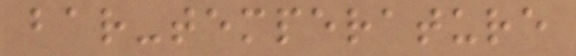bar-temperature
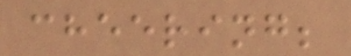cheering;
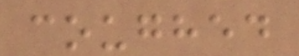coughed
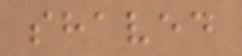shaved
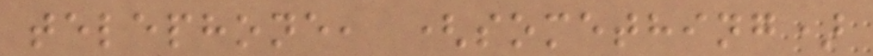telephone, (something)
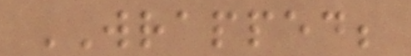WRAPPED;
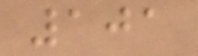101
